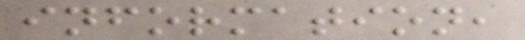information,
